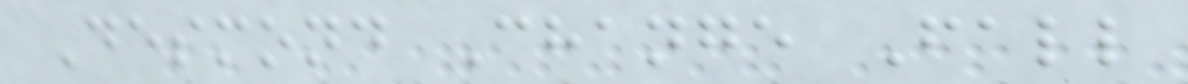Desmond Change Fall
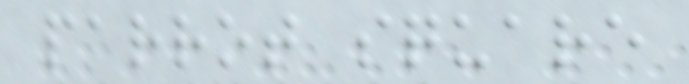parrot square
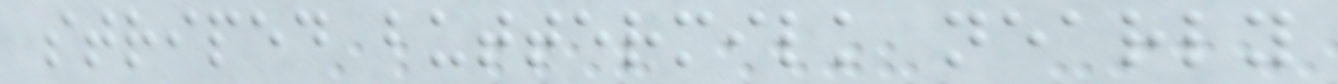striped buttermilk nearly
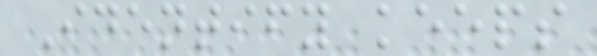Identify keeps
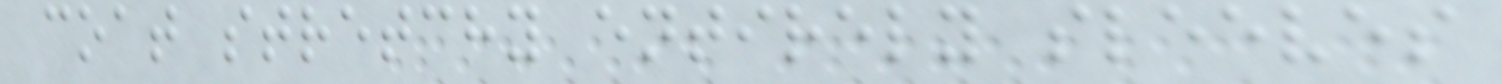coat stretchy entirely sleeves
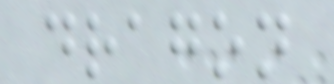dragon
